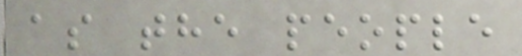as the people
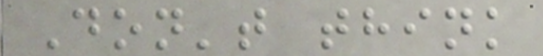Don't think
